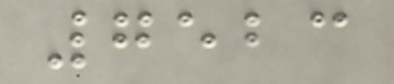7523
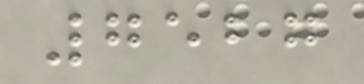7527
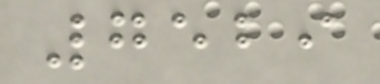7529
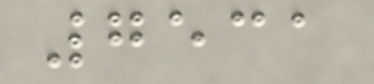7531
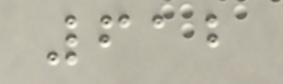612
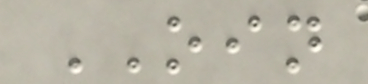OIN
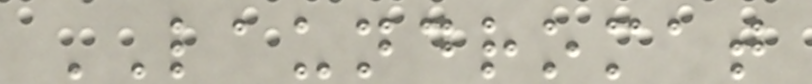LAUNDROMAT
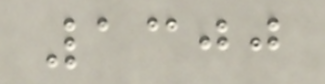1300
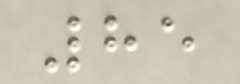85
